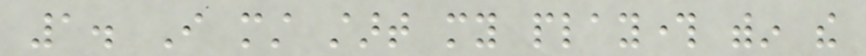1. I must start my playthrough within the
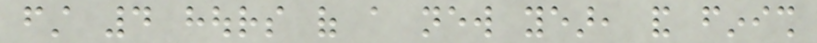first 4 hours of a new year, and finish
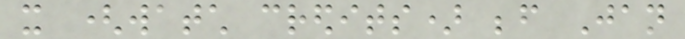it (watch credits) before Jan
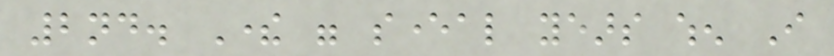2nd. There were several years when I
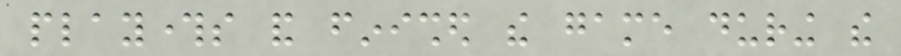playthroughs and finished the game during the
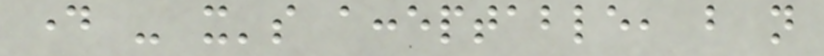day - it's acceptable, but not
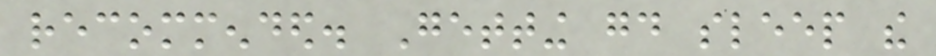recommended. Getting good sleep the
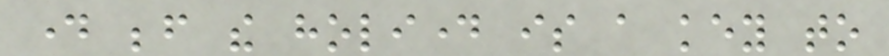day before the holiday is a key to
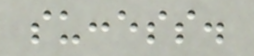success.
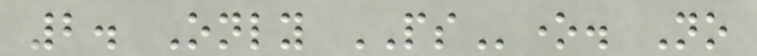2. Only PSone. No
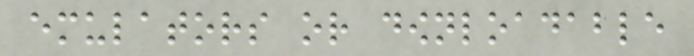emulators or downloadable
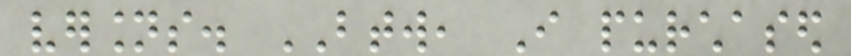versions. BTW, I purchased
